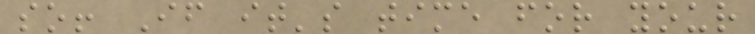so! If it's time for your
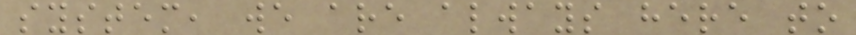system, we are always here to
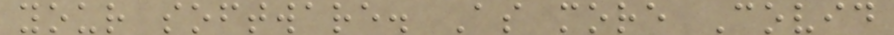your software. As more Covid
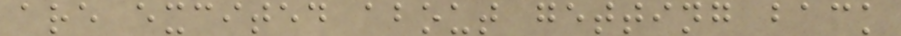are excited about getting back
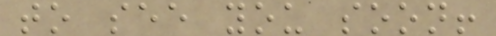to see you soon!
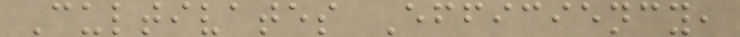Cultivates Efficiency,
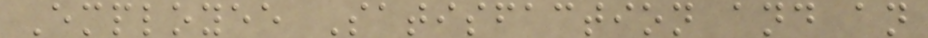Employee Satisfaction and an
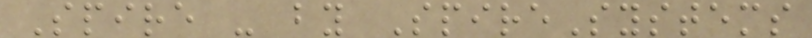Spire - by SpireSystems
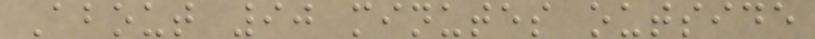About 90 minutes outside
